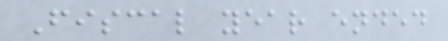Fiscal year ended
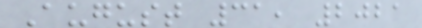August 31, 2021
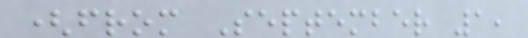(from September 1,
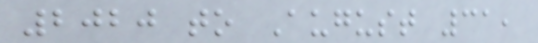2020 to August 31,
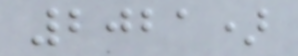2021)
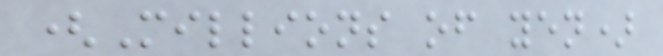(Millions of yen)
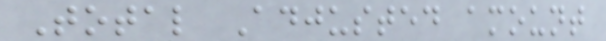Total Adjusted amount
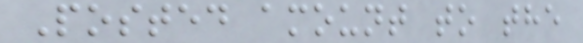Posted amount to the
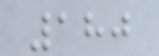180
